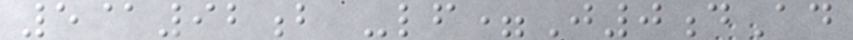5@92b -lf=J0dAd
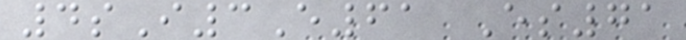4sI3E61 Es71
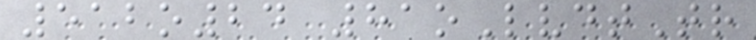512o24 81oLvdtTr
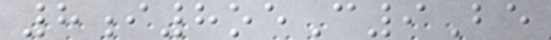8i8oeC9Be
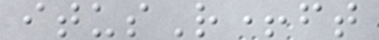itusR+ft
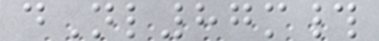dNl87m#
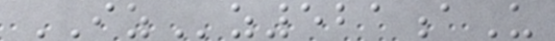IZz521aU
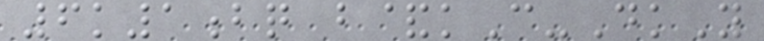6k1bq b&kC-DkY
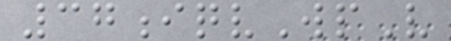37iqvWpV
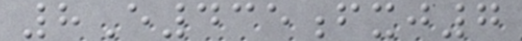8E435fxj7
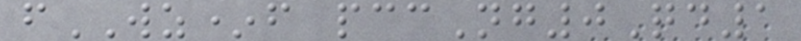fWZ*f pccNg0Qd1
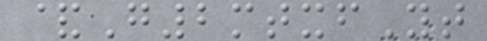&G2mtxfYt
